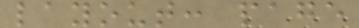layout: page
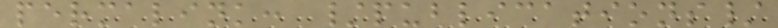permalink: /publications/
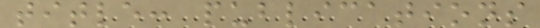title: publications
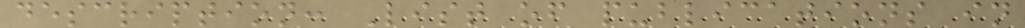description: List of publications in
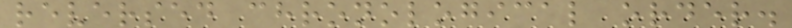reversed chronological order.
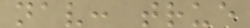nav: true
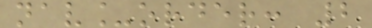nav_order: 2
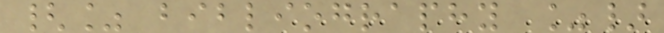{% bibliography %}
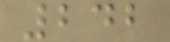242
